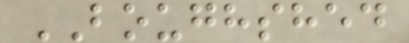BOUGHSHED
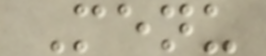Menu
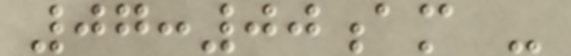07:00am -
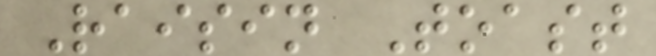Raisin Toast
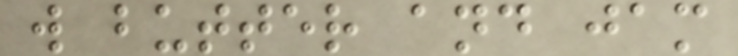w butter and jam
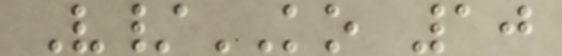V/KO 10
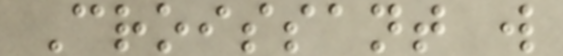Croissant w
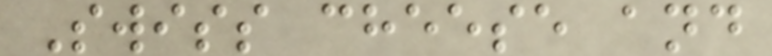Swiss cheese and
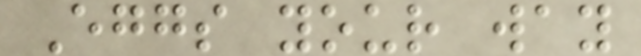Eggs your way
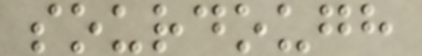sourdough
